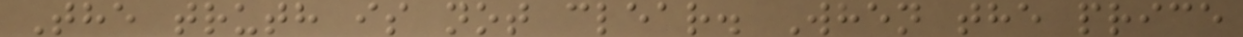The truth is not clear. When the price
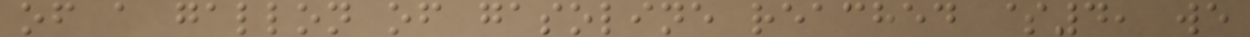of a gallon of gasoline reached $4, we
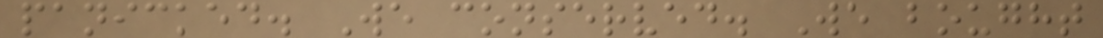panicked. We conserved. We bought
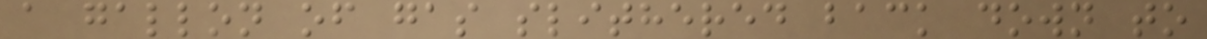a gallon of gas slithered back down to
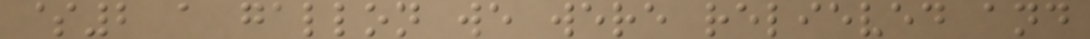$2 a gallon we were relieved and
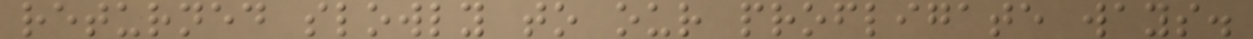returned slowly to our profligate ways.
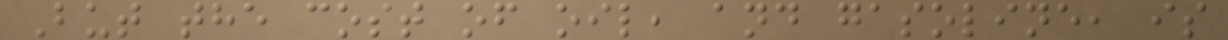But the cost of oil, and gasoline, is
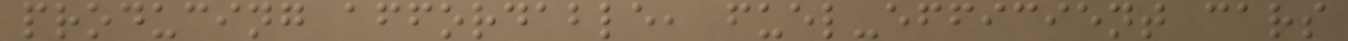producing affordable, fuel-efficient cars
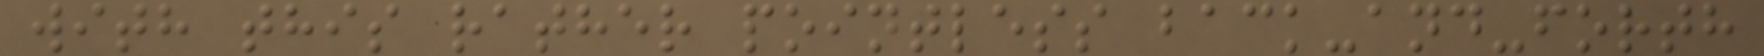with this rather pointless back-and-forth
